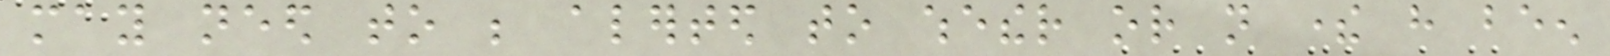may need to be alerted to whether or not there have been
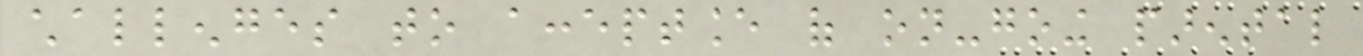challenges to acceptance of on-going parental
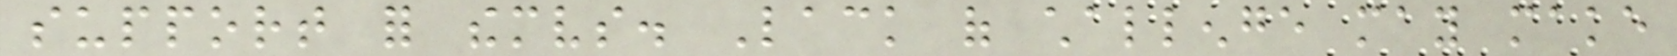support for themselves. Lack of challenge may make
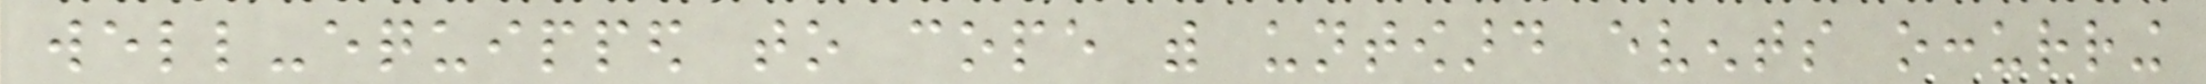well-equipped to cope with untoward events occurring
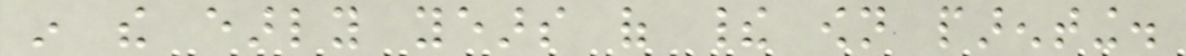in the early years of their own parenting.
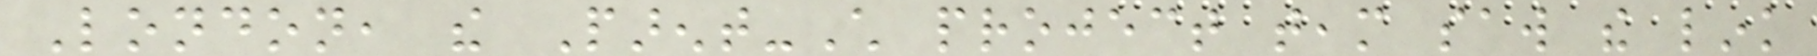London, the Parent-Child project team saw the link
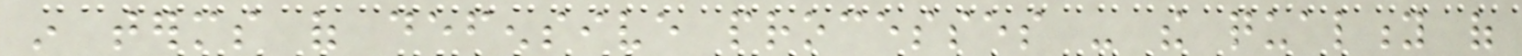in terms of defensive processes - the quality of
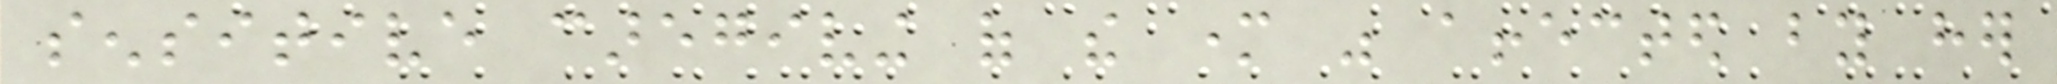sensitive caregiving of the mother was affected by her
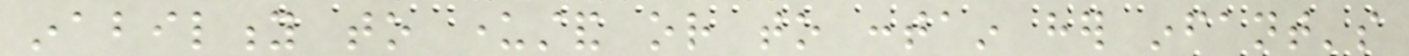inability to understand or to contain her infant's
